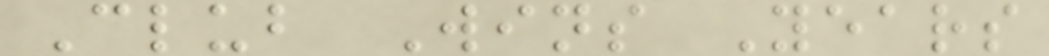Club Wins Years
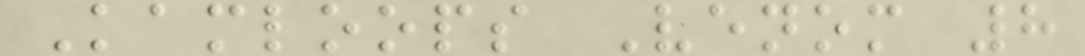Kamloops Venom 8
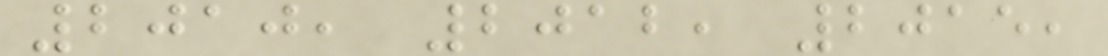2010, 2012, 2015,
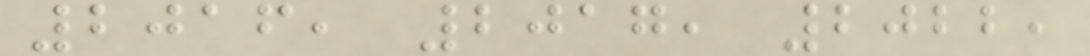2016, 2017, 2022,
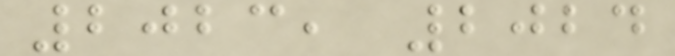2023, 2024
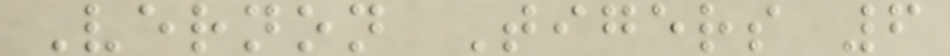Vernon Tigers 6
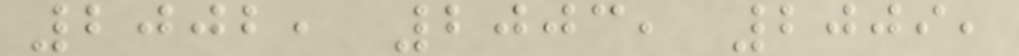2002, 2003, 2009,
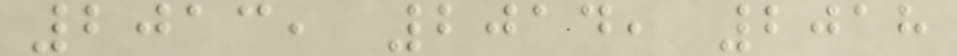2013, 2014, 2018
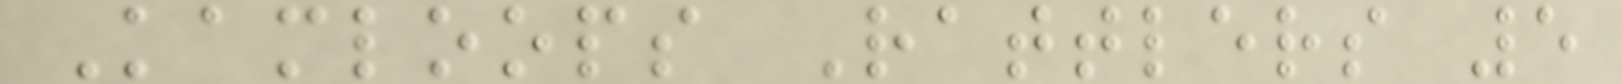Kamloops Rattlers 5
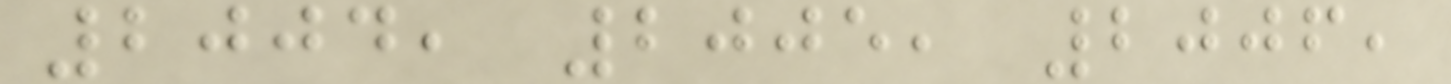2004, 2005, 2006,
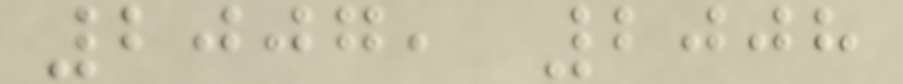2007, 2008
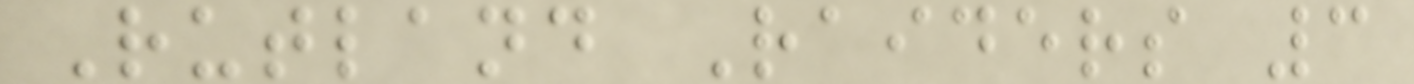Rutland Raiders 3
